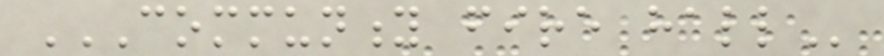COMMUNITY FIRE HALL
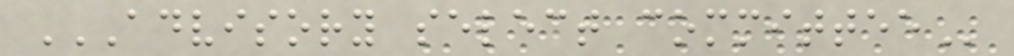ADVISORY SELECT COMMITTEE
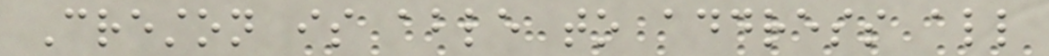Creston is able to address all
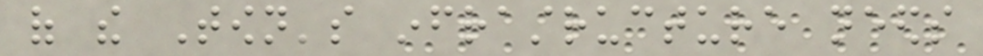of the Town's infrastructure needs
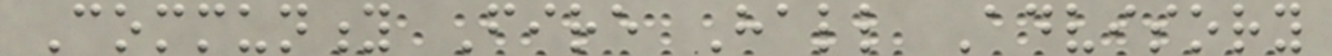Community Fire Hall Advisory
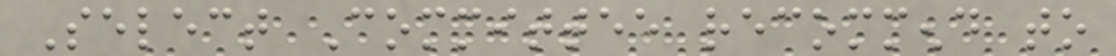Select Committee recommend to
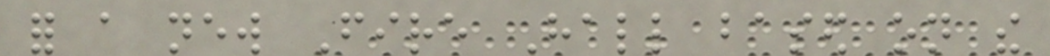for a new Fire Hall based on the
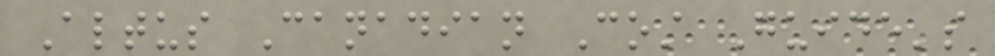Altus Canadian Cost Guide's
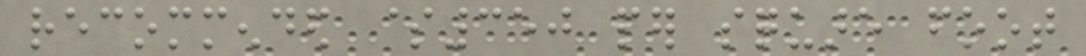recommended $350 per square foot
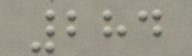284
